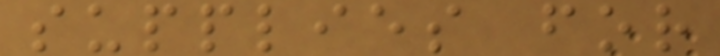supplies for
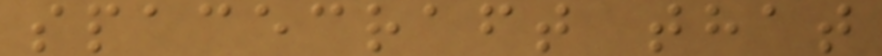spacecraft that
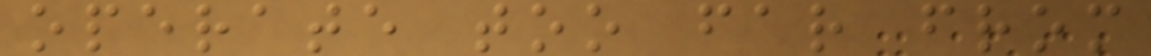operate too far from
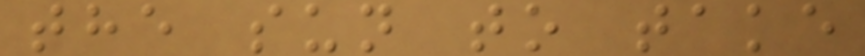the sun to take
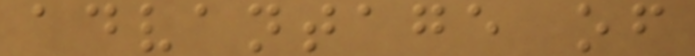advantage of
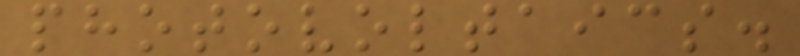photovoltaics.
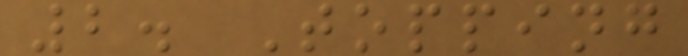2. Topping
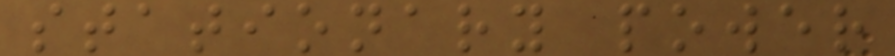stationary power
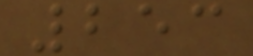253
